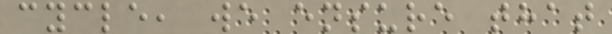cycle, we ensure that
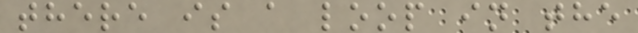there is a loop in the
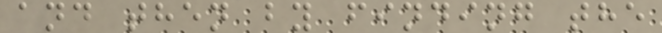and then by finding the
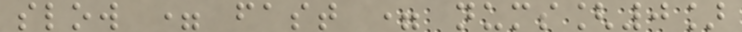slow = fast = nums[0]
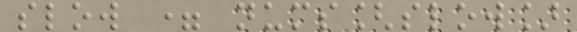slow = nums[slow]
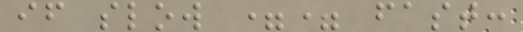if slow == fast:
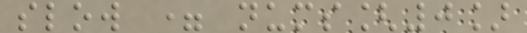slow = nums[0]
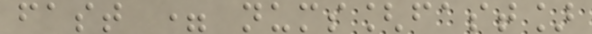fast = nums[fast]
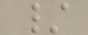/
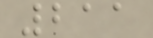211
